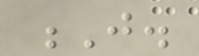J.
